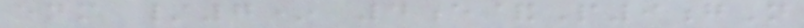enm /7* 4e&P9gN
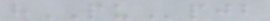hPUpjb
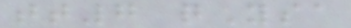tt7 qYsa
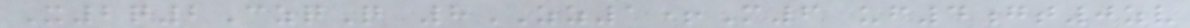X2q2CzqQ 8ZZ1+M6 uf4gt0zv
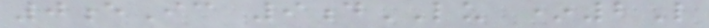0eIc 9dLU *2L
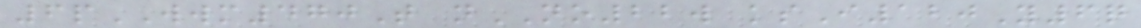6pWWM470T nNO22w ksI120Y6q
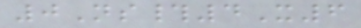0Ns#4X6
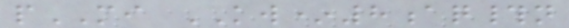pMI KW*8aq#n
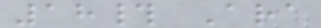18# Ara
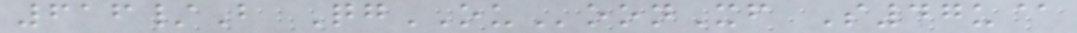616/B QgOUoonXf S47u@
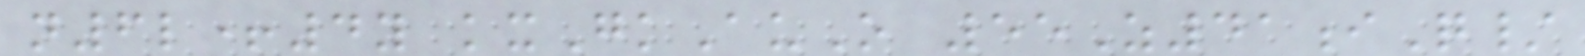n6l+4y kxGkAuO 55Z41iQ/
